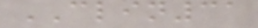CLIN31
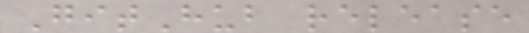GitHub release
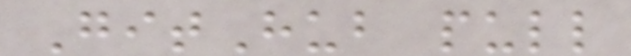GitHub pull
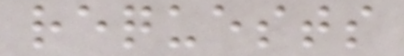requests
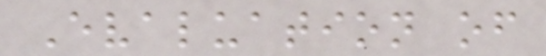Evaluation of
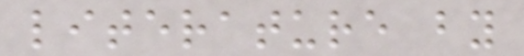literature by
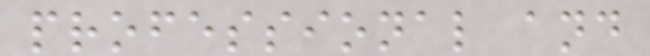professional and
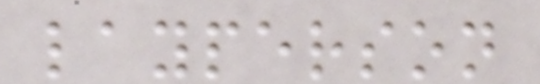layperson
